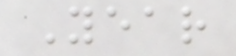Year
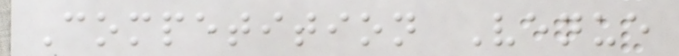Competition Venue
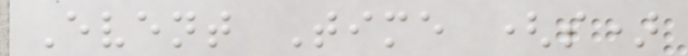Event Time (s)
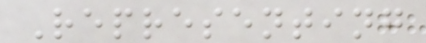Representing
